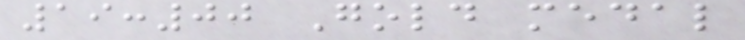19:00 Gold medal
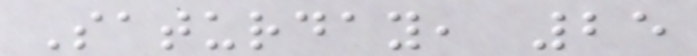Saturday, 25
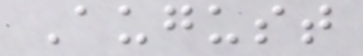August
